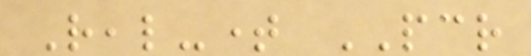Real-time PCR
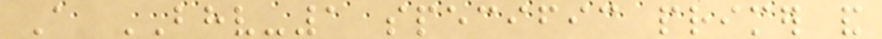A BHV-1 specific primer and
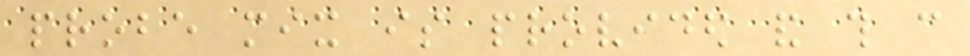probe mix is provided and this can
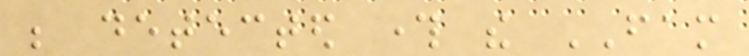be detected through the FAM
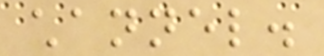channel.
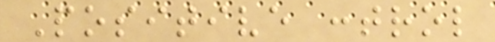Positive control
